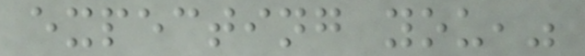expecting you,"
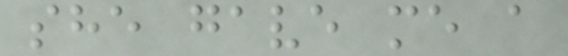she gave me a
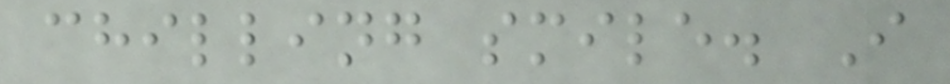chilling smile. I
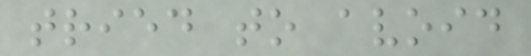tried to avoid
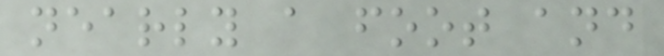nearly a foot and
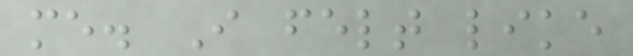me. I felt like
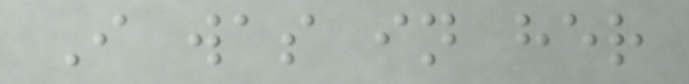I was in her
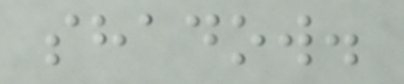shadow.
